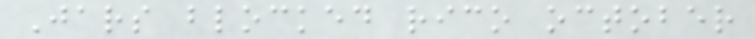Jars blocked rico october
